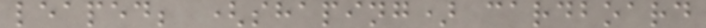leaped; (shaping) cardboard
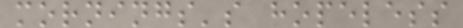mornings's hopeless
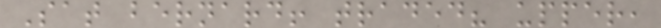Sat bernard! traded? upper,
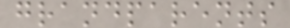grandparents
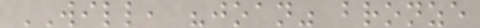WILL, "joan" bronze
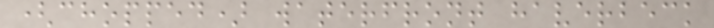(chopped) waterfront haverbeck
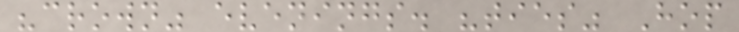"crown" evenings. "ties" Hop
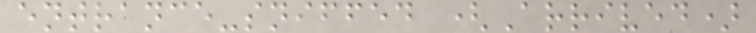entrance-sniffed (Arrived)
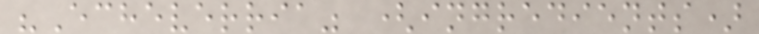"Echeverria" (ingredients)
